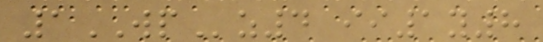1WPz4 ii1y8
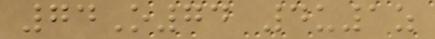74O74 4u1z
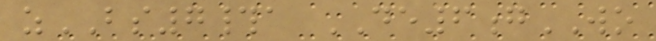zBS7#a DE6gWO
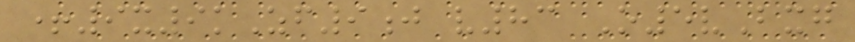+9x9kZf9j v83 O5vBxg
